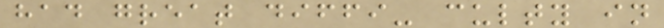had great diffi- culty in
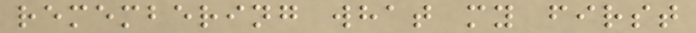remembering what my first
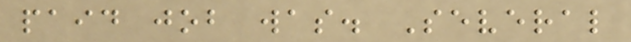paid job was. Several
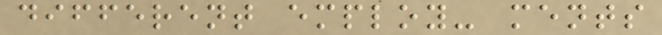different employ- ments
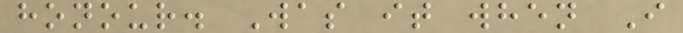honour. Was it when I
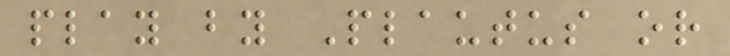play by Plautus or
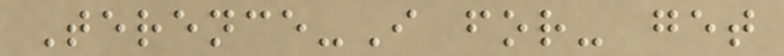Terence-I for- get
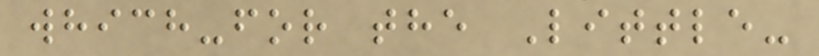which-for the Little-
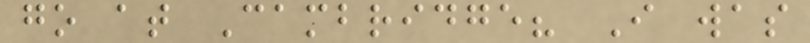go at Cambridge? I was
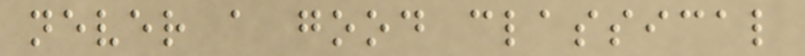never a good classical
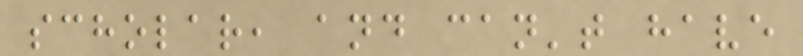scholar, and can't have
